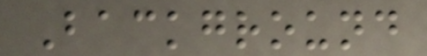Background
